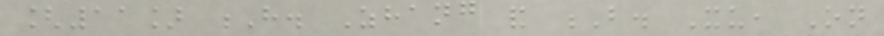[11] H. Zhang and B. Xu, On
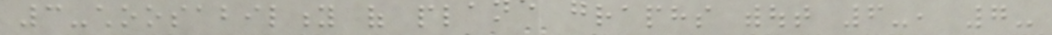3-choosability of plane graphs without 6-, 7-
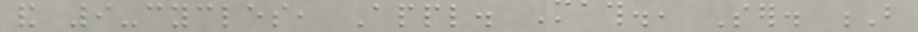and 9-cycles, Appl. Math., Ser. B
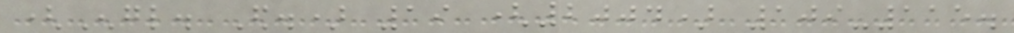(Engl. Ed.) 19 (2004) 109-115.
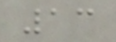13
